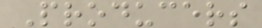Producers
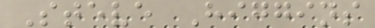Steve Higgins
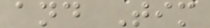and Tim
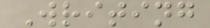Writing
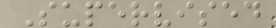Supervised
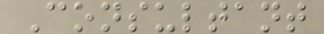Consultant
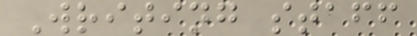Writing staff
